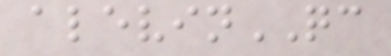alevinQC
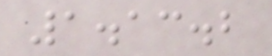1.13.2
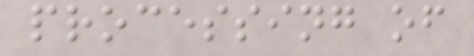processing of
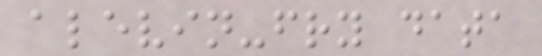alevin-fry data
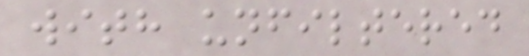with unfiltered
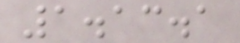1.13.1
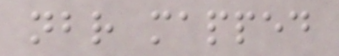nbr mapped
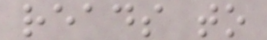reads to
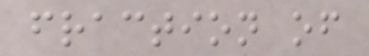fraction of
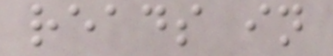reads in
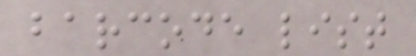barcode list
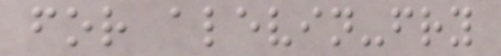for alevin-fry
